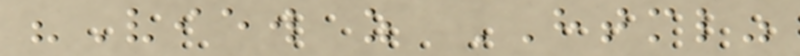"View as HTML"
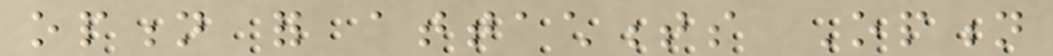option for attachments Option
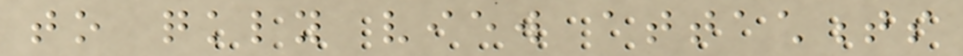to quickly view attachments
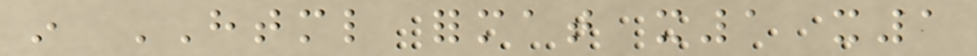in HTML format x1 x1
